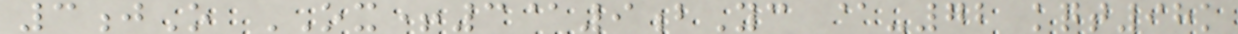3jO OX+3@9bYc @-72 kqt98k
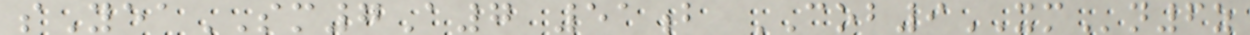sYeaSM7A7 51b COB9XMn6z
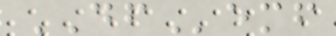DFemf
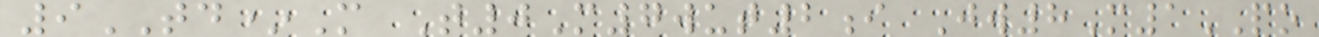9TD*M T0M7wut2i Jw8M1PO
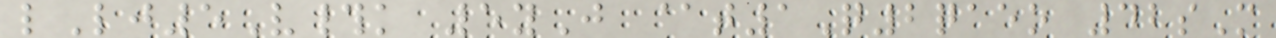lLj5V#k 5yJ @t1Q2qaeo 42sM
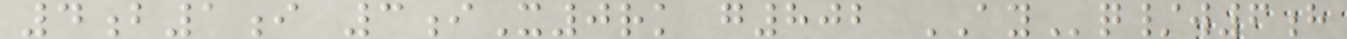4b1i 3iX0rk g802 AYq/w6h
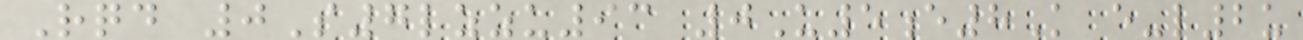Rqd 0S7lzzu93 0U5e8K e-l2u
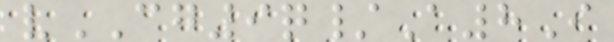vCG9q/A8I
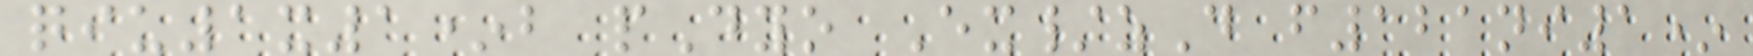qiu1x1*b pDyo Ex/zD f121ni1*
